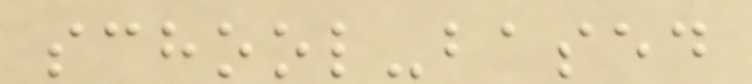school-based
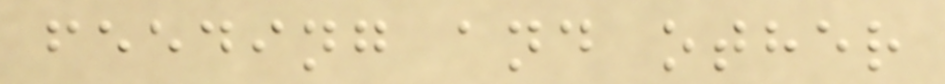feeding and other
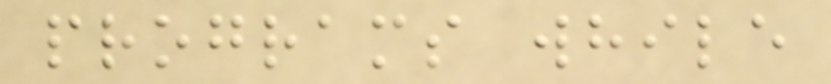programs while
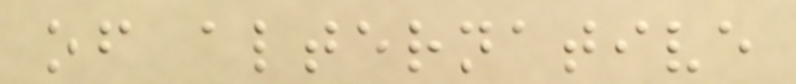of alternative
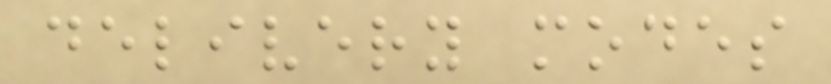delivery modes
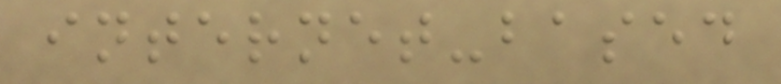internet-based
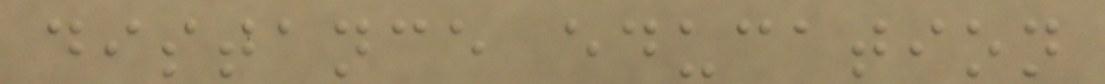distance education
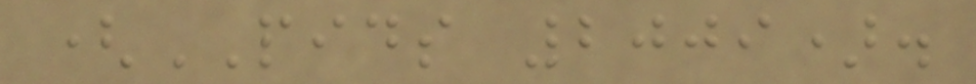(PIDS 2009).
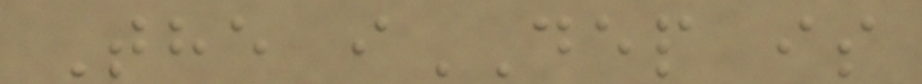The iDEP is
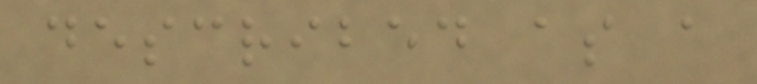described as a
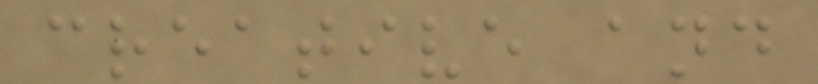creative and
